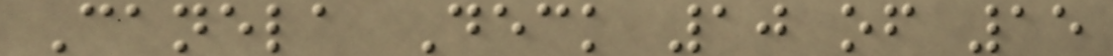Canela Deck 10 of 15
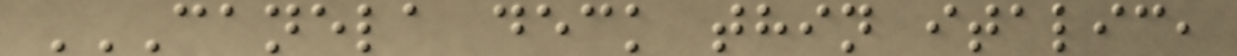CANELA DECK THIN ITALIC,
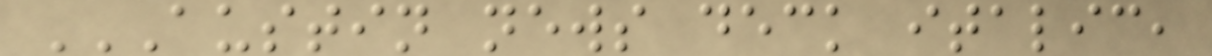AUSTIN NEWS DECK ITALIC,
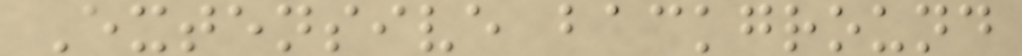Extensive background
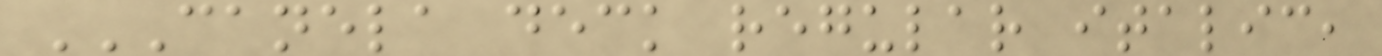CANELA DECK REGULAR ITALIC,
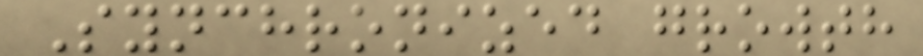Synchronized growth
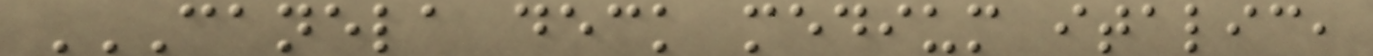CANELA DECK MEDIUM ITALIC,
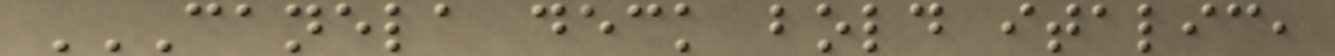CANELA DECK BOLD ITALIC,
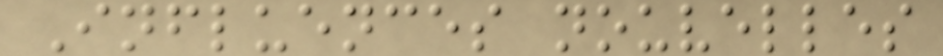Influences nouvelles
